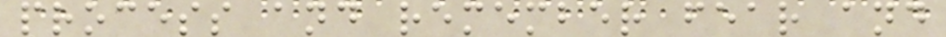process and remember fear and
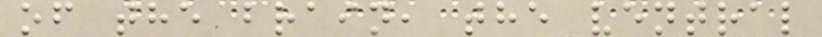of the brain, the ventral
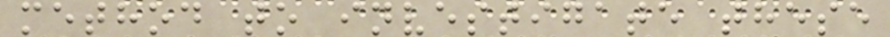method to investigate these
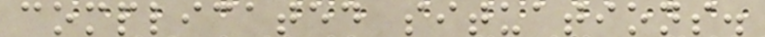complicated situations.
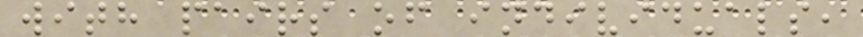with pairs of individuals,
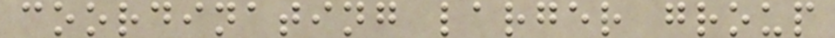coordinating larger group
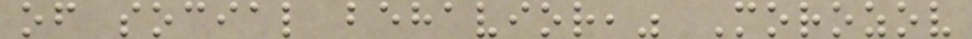of social behavior," Morozov
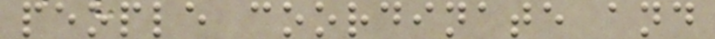people coordinate and
